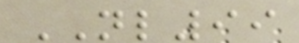NL99
